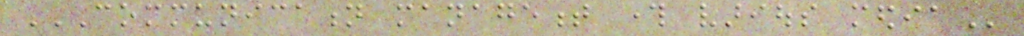COMMUNICATION MANAGEMENT THROUGH VARIOUS MEDIA
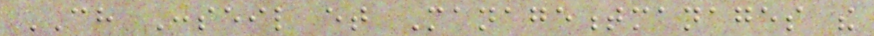CH Conseil et Managementmanages the
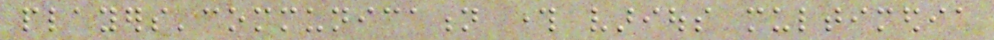players'communication through various multimedia
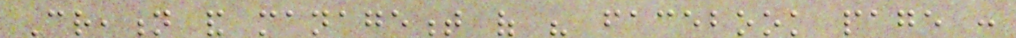Creation and management of his facebook page :
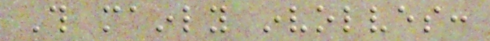This mainly involves:
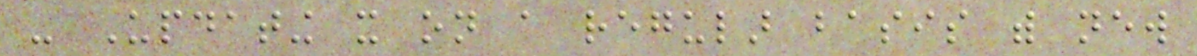- Updating it on a regular basis with new
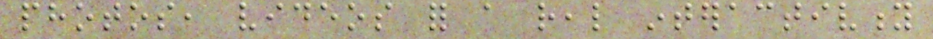photos, videos for a real interactivity
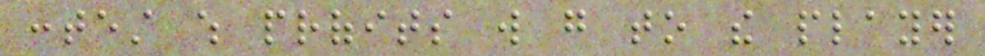contest which profits will go to the player
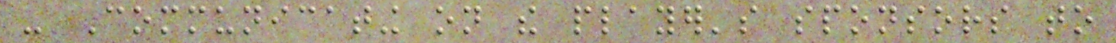- Communicating on the player's sponsors to
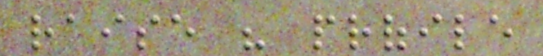raise his profile
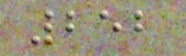252
